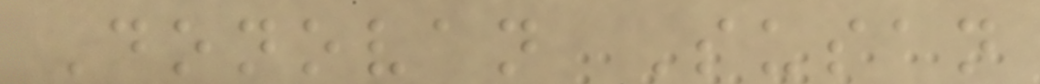Donovan Susan
